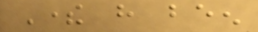There have been
